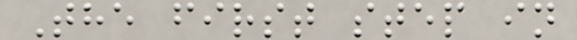The first step in
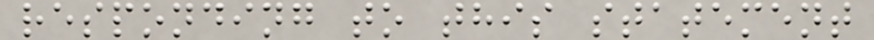responding to this statement
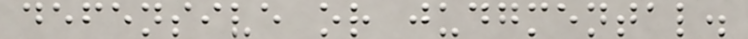defensive or judgmental.
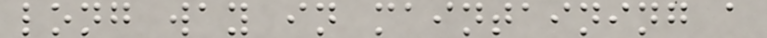long way in maintaining a
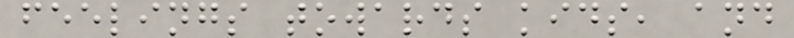feelings towards kids, and
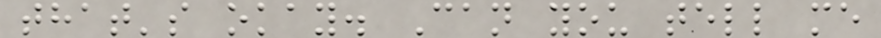that's okay. Can you tell me
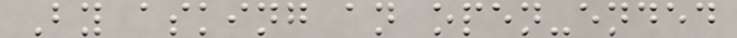By asking an open-ended
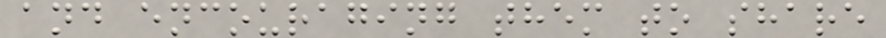and encouraging them to share
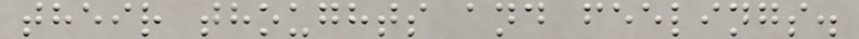their thoughts and feelings.
